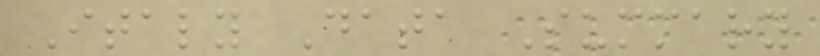Italy Data Summary
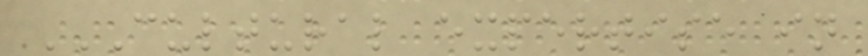CULTURAL EXPERTISE IN
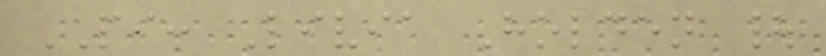PI: Livia Holden |
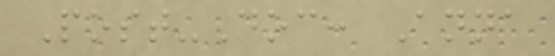Post-Doc: Anna
